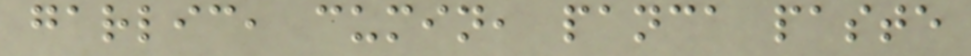garlic, cumin, panca paste
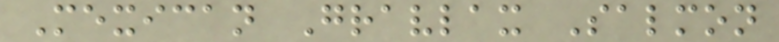Mexican Gravlax Salmon
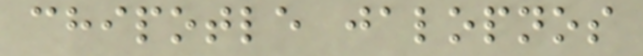chipotle jalopnos
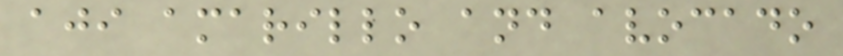aji amarillo and avocado
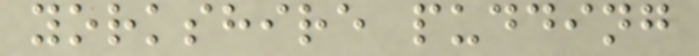yorkshire pudding
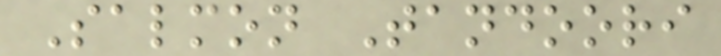Salmon Tandoori
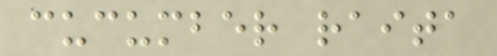cucumber raita
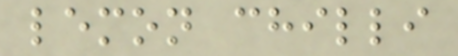lemon chilli
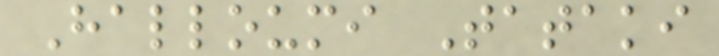Halloumi Tataki
